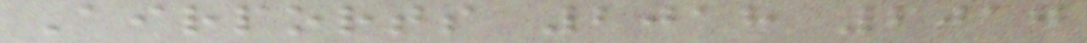Airports 2018 2017
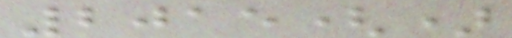2015()
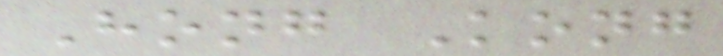Hong Kong
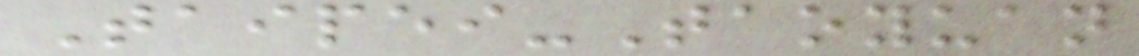Taipei-Taoyuan
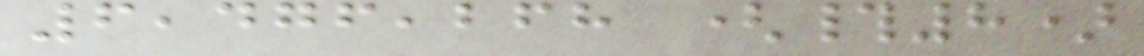6,476,268 (#8)
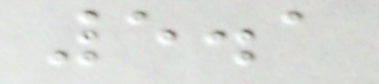5.1
